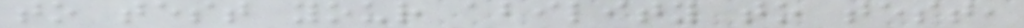to test your ability to test,
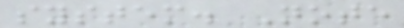system. Note
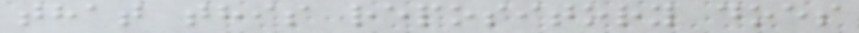that this repository does
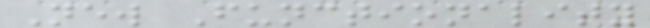New Functionality
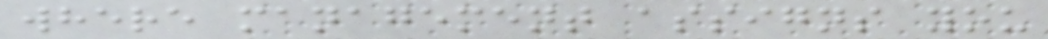where management assigns you
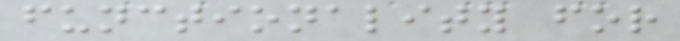functionality for
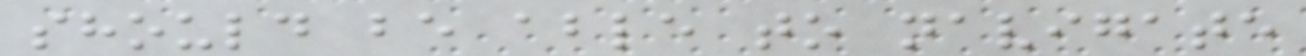should be able to navigate
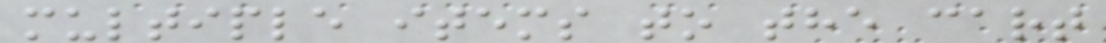multiple items to the cart
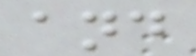and
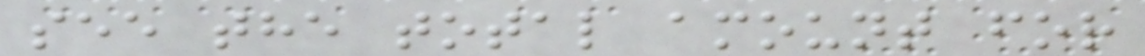see the total amount for
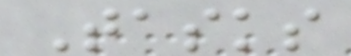Tasks
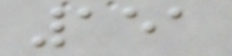151
